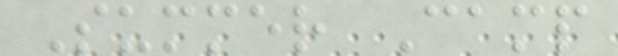Summer Camp
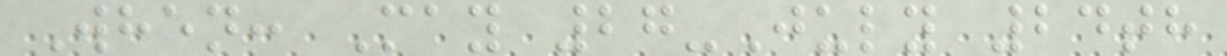When: May 27-July 24th
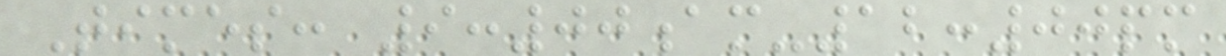Times: 9:00am-12:00pm
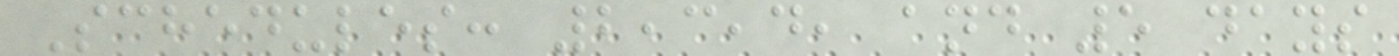Schedules: 2,3,4, and 5 days
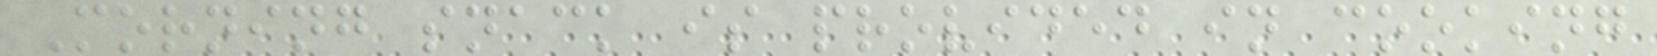Morning snack is provided in cooking
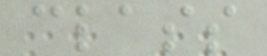class
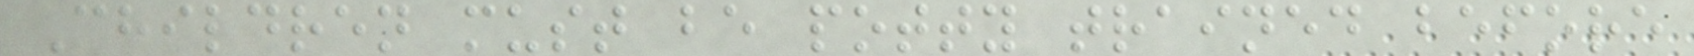Children must be potty trained before
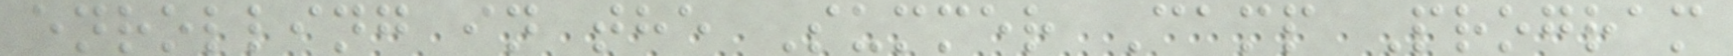enrolling in the Summer Camp Program
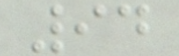94
